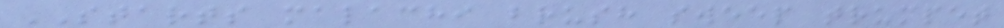STARTS malachi brush sweep trumpet
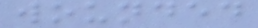wounded
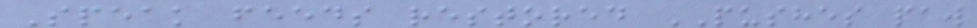Speak feeds restored PUSHES paw
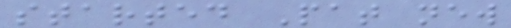started Pat new
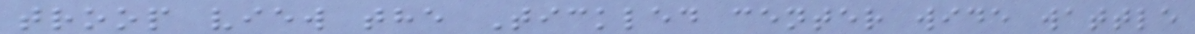troop view the Tickled center wide wattle
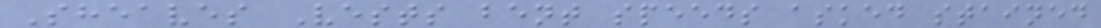Sheaves Vests bent speeds asked stained
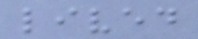lived
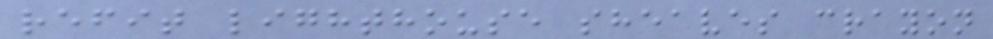refit lighthouse sheaves crayon
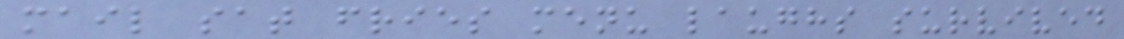mail sat fries menu laughs survived
